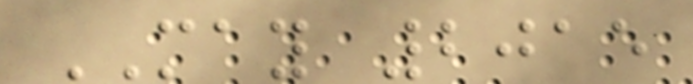MAY 2015
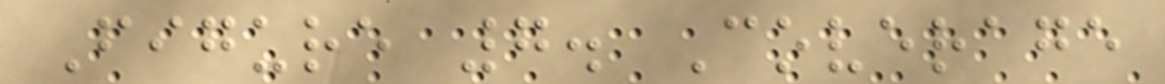Figure 7. Coverage
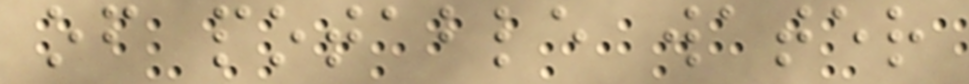of potable water
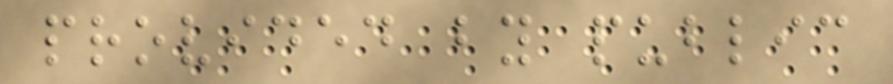provided by public
